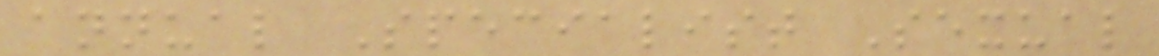annual Specialist Sexual
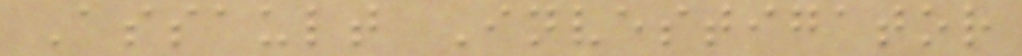Assault Investigator
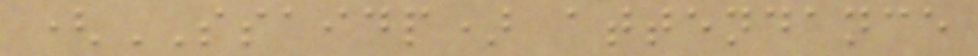(SSAIDP) attendance
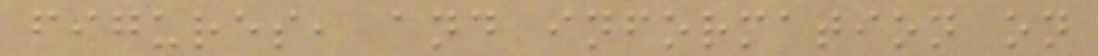figures, and information on
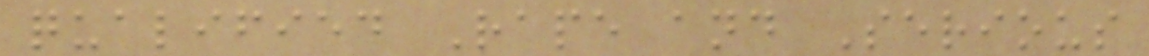qualified Rape and Serious
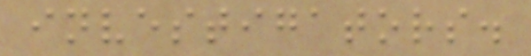investigators.
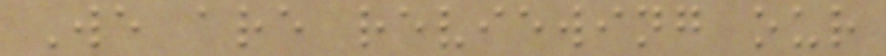We are reviewing our
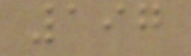197
